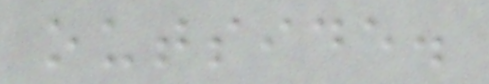outside.
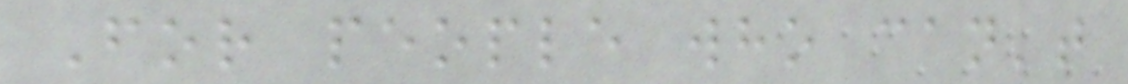For people who can't
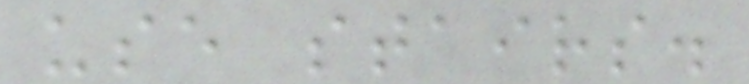use stairs.
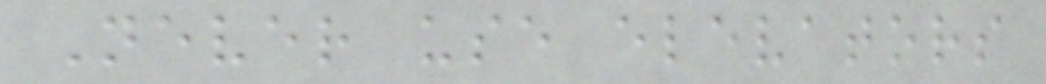Never use elevators
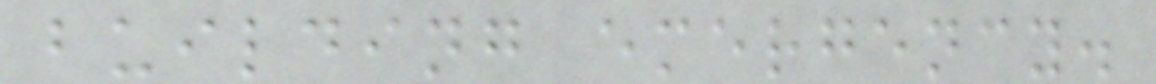building emergency.
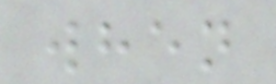when
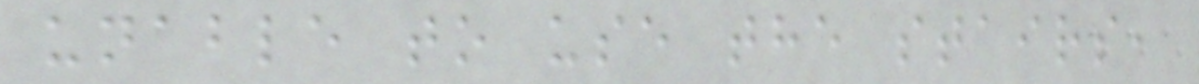unable to use the stairs,
